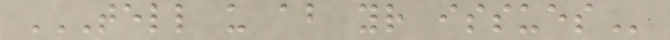TELL US ABOUT YOUR ISSUES
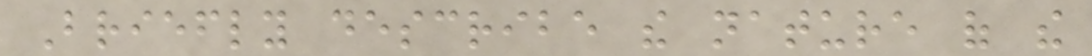Briefly describe the nature of the
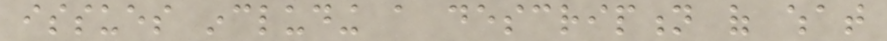issues including a description of what
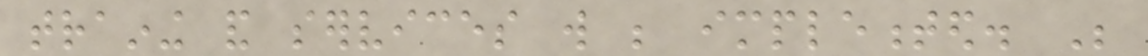training and services will be implemented. Be
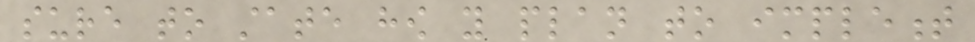sure to state how you plan to implement
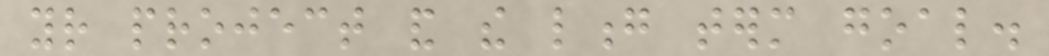your project and the long term goal.
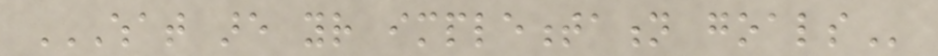WHAT ARE YOUR IMPLEMENTATION GOALS
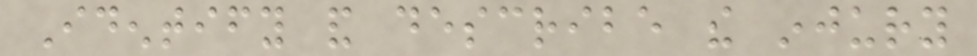Identify and describe the injury
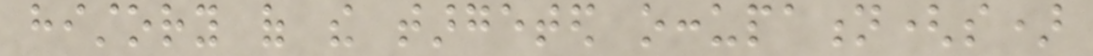history of the targeted occupation(s)
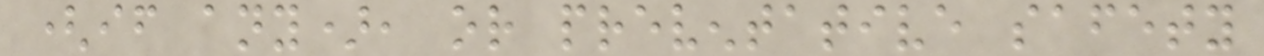(if any), or preventative safety
